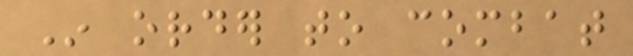In order to combat
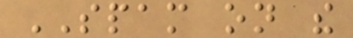SPAM on the
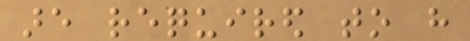are required to have
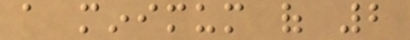a minimum of 2
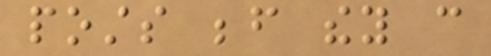posts before they can
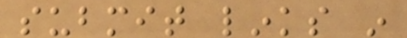submit links in
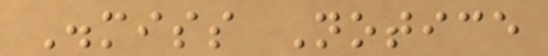Dismiss Notice
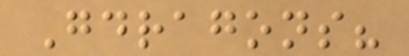Gdragons?
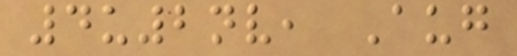4u2nv, Aug
